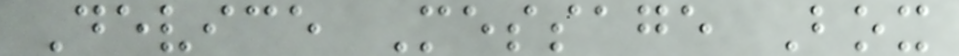Device Message Box
